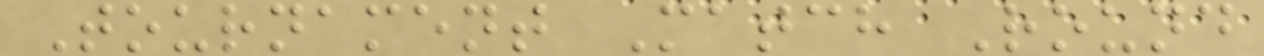Tournament Match Round
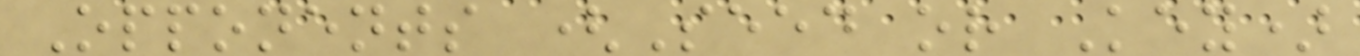Opponents (Seed or Key)
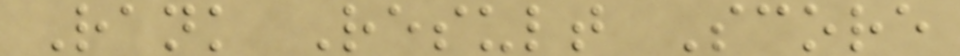Rank Result Score
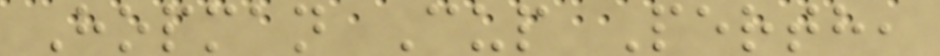Hopman Cup Perth,
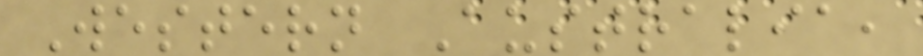Western Australia,
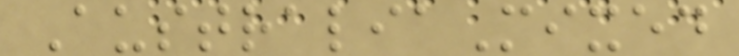AustraliaMixed
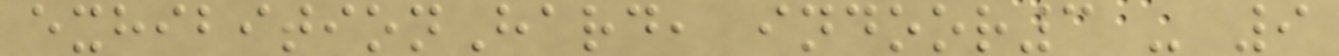exhibitionHard, indoor3 - 9
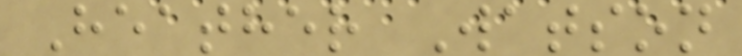Heather Watson
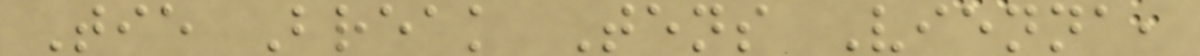Tie Break Tens Vienna,
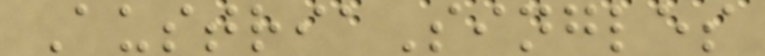AustriaSingles
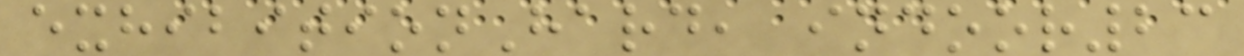exhibitionHard, indoor23
